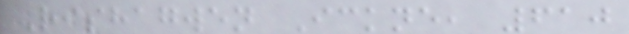Rishagwen Ickne, 610
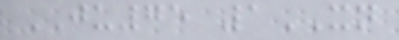JU75 1XN
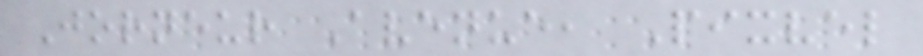Jorneur Avenue, Pixvel
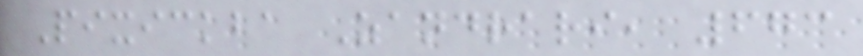Pixickba Zandrari, 673
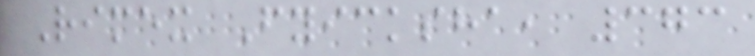Rimex Fyicksha, 373
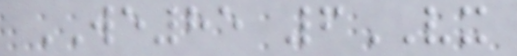WE85 6VX
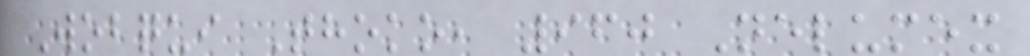Wobqui Thoko, 960 Nelumex
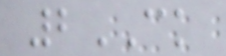2CK
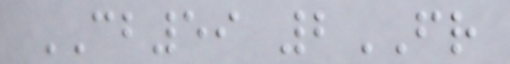CB59 2FR
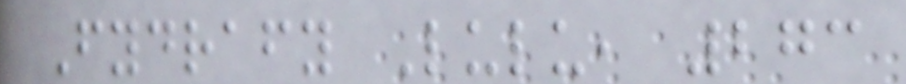Fydrafy Lulu, 273
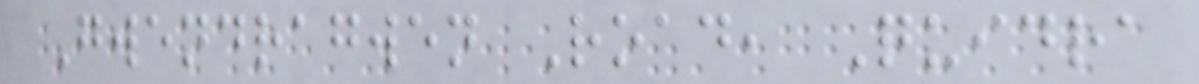Gwendragwen Road, Quidra
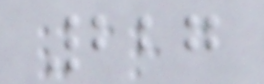227
